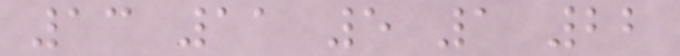13 11 5 1 22
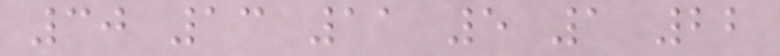30 13 11 5 1 22
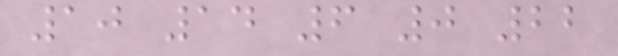10 14 6 0 22
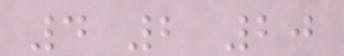4 2 20
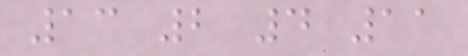13 2 4 11
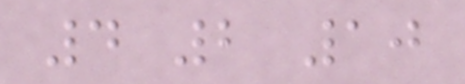4 2 10
